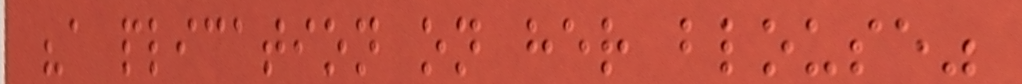"a plication on her blouse"
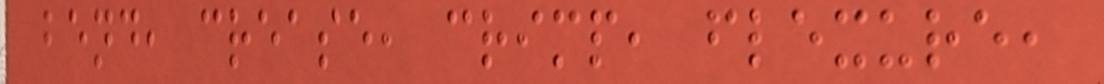bend, crease, crimp, flexure,
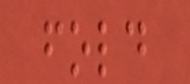fold
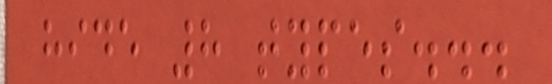hide 8 types...
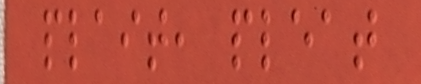plait, pleat
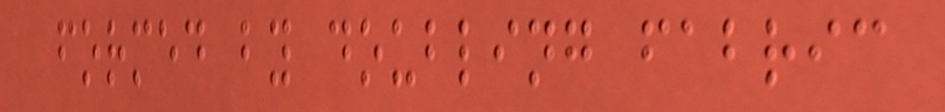formed by doubling fabric
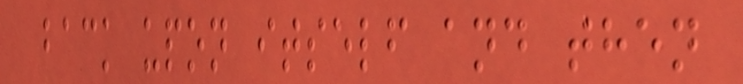back upon itself and then
